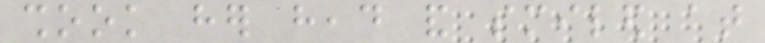shook her head and smiled at
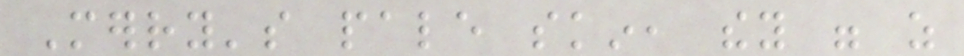Merry's pale skin, they were as
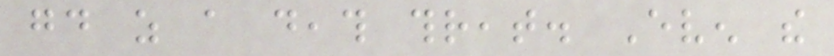good as a death threat. Even the
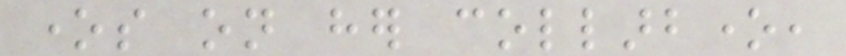ones on her collarbone,
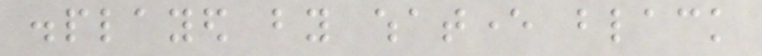displayed by whatever black
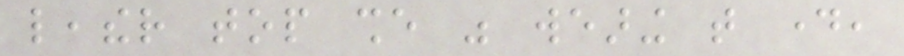leather top she was wearing that day,
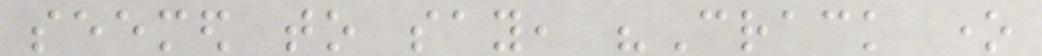seemed to say, "Crack one
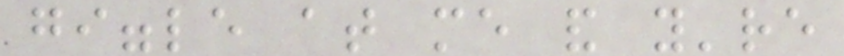giggle at me and you're
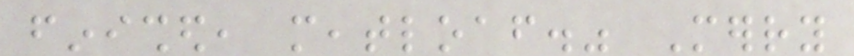finished, meatloaf." Merry
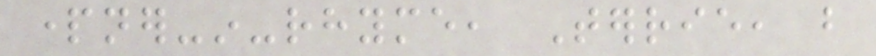partner-in-rhyme, Terrie, but
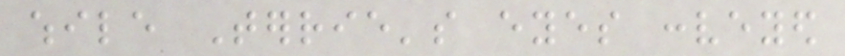while Terrie's eyes conveyed
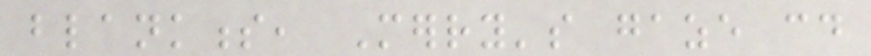blankness, Merry's gaze could
